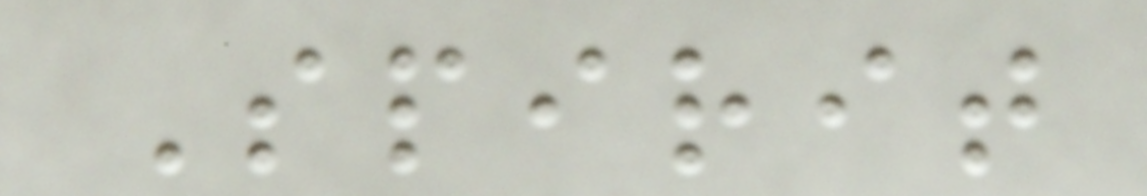Spirit
